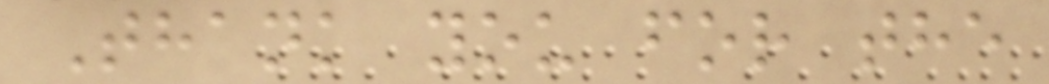Thank you for the
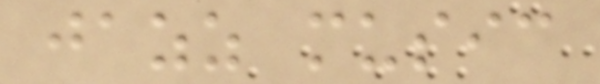jazz music
